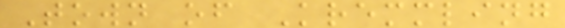Town of Kremmling
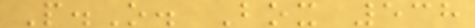P.O. Box 538
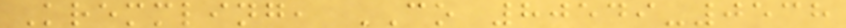Kremmling, CO 80549-0538
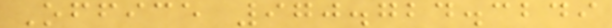Office 970.724.3249
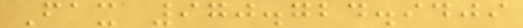Fax 970.724.9409
